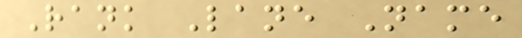Rank Lane Name
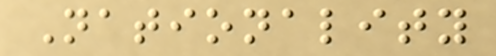Nationality
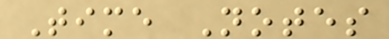Time Notes
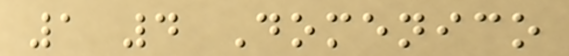1 4 Domenico
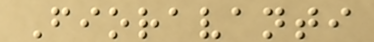Fioravanti
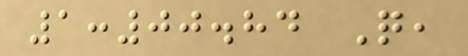1:00.84 Q,
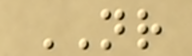NR
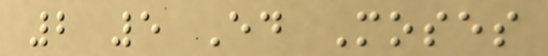2 5 Ed Moses
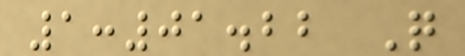1:01.22 Q
